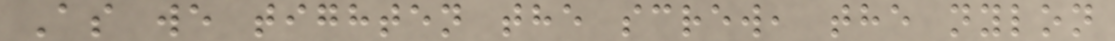As we tighten the screw, the nylon
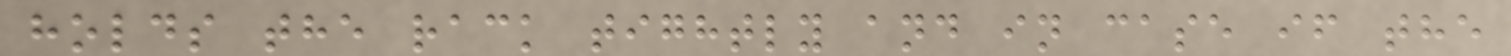holds the rack tightly and in case if the
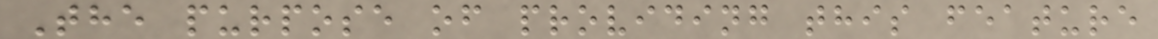The purpose of providing this feature
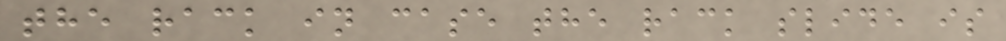the rack in case the rack slide is
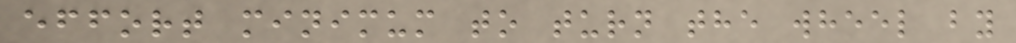effort minimum to turn the wheel by
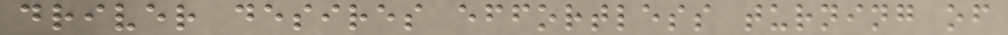driver desires effortless turning of
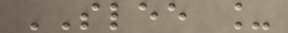SLEE _
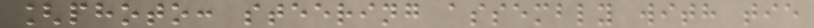[photo: steering assembly with tie
